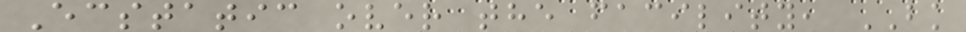Ecstatic over the facility, BK
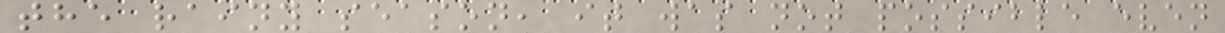the rainy season, it was not possible even
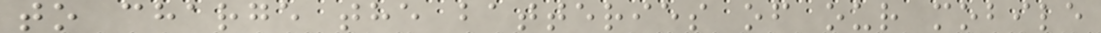to charge the batteries of our mobile
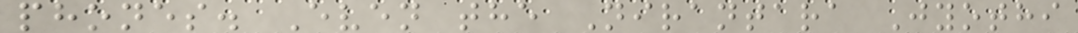phones. Even the Nirantara Jyothi
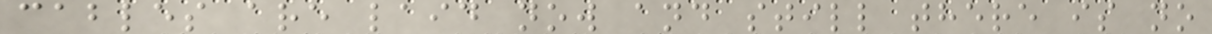cables are laid now and still there is no
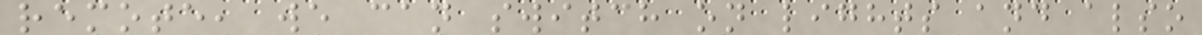remote, we can switch on lights and also
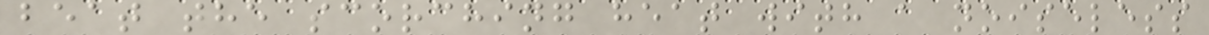beat the scorching heat with a noiseless
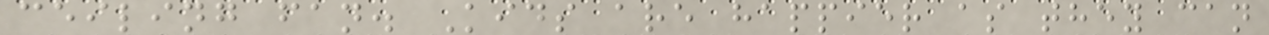ceiling fan. Kids are happier as they can
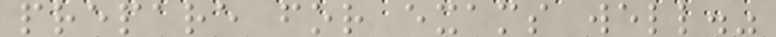prepare for exams well."
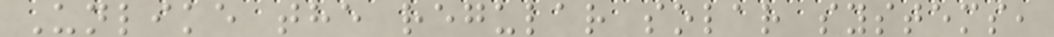Unlike the regular solar systems,
